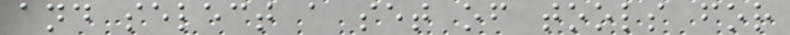and select a set of tools for
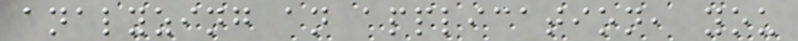analyzing an application, you
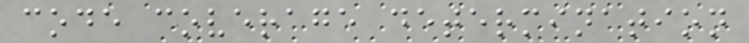code coverage determination
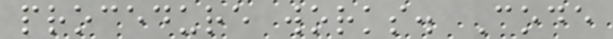procedure works. Code
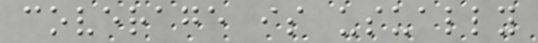coverage is usually
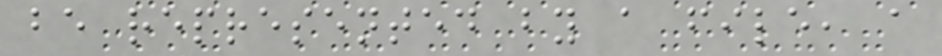be represented by a file, a
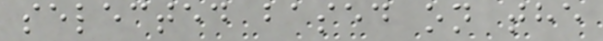selected based on the
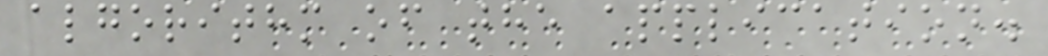algorithm of the application.
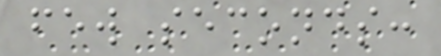few seconds:
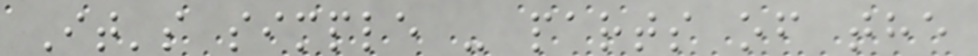It's simple - parts of the
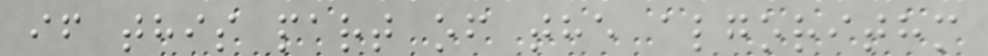if this part of the algorithm
